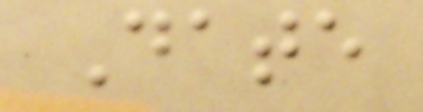Date
